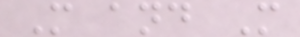M and M
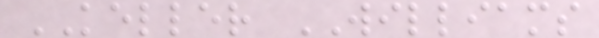KELLER WILLIAMS
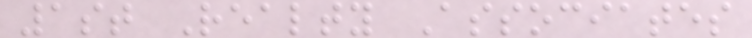1st Realty Associates
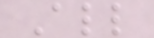All
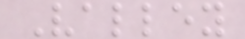Valley
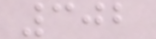302
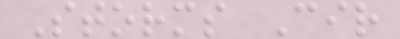Storms Cir
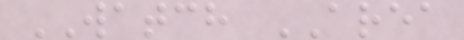WATCH AREA
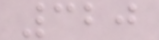320
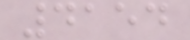4154
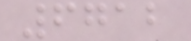6712
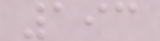193
